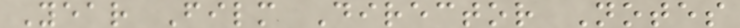Year Film Director Notes
